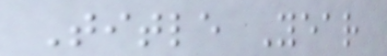Title Year
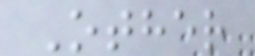Other
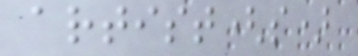artist(s)
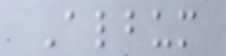Album
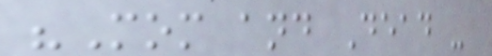"Mom and Dead -
